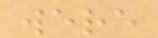were
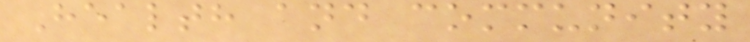Health and community
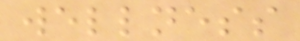wellness
